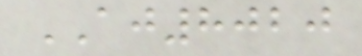AJ8020
